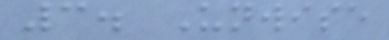3. Unwise
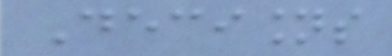Decisions
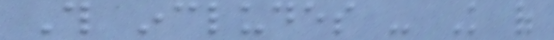This includes - Knowledge of
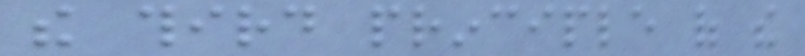the third principle of the
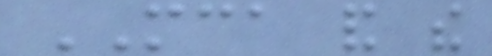MCA and the
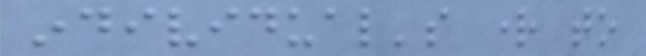individual's right to
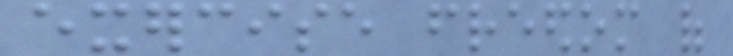exercise freedom of
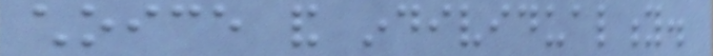choice and individuality.
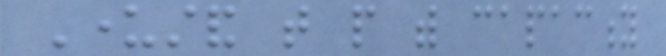Understand that people with capacity
